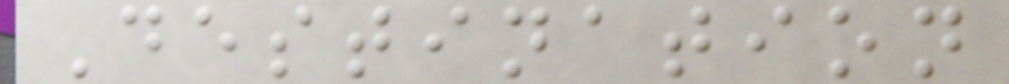Destination
